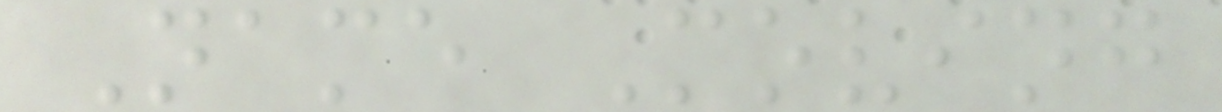Name Moving
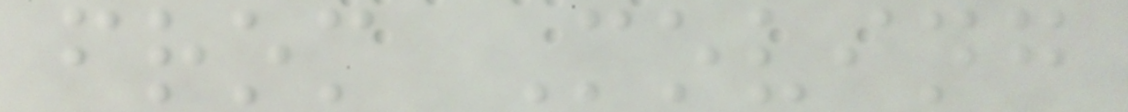from Moving
